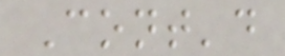Cont'd
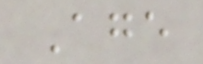Age
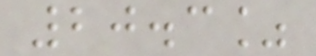20.3%
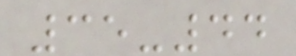35-44
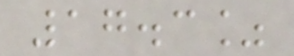17.3%
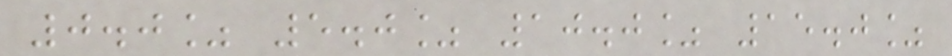0.0% 5.0% 10.0% 15.0%
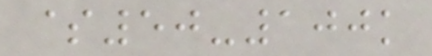$50-100k
